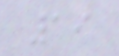19
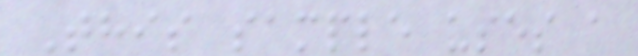This sample uses a
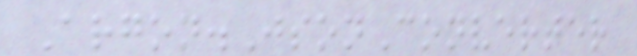Argon.JsonConverter
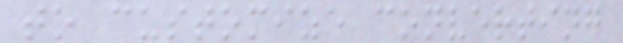to customize converting
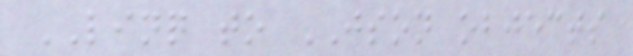LINQ to JSON objects
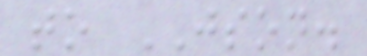to JSON.
